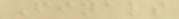Finals
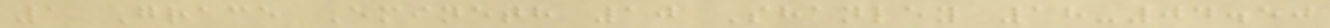1 Grace Emineth 10 Shanley 18-04.50
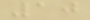10
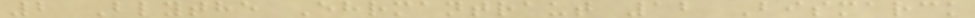2 Blythe Ehrmantraut 12 Bismarck
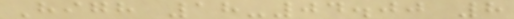High 18-04.00 8
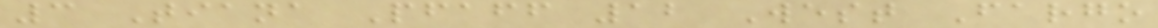3 Tiana Pfaff 12 West Fargo
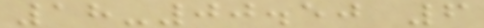18-00.50 6
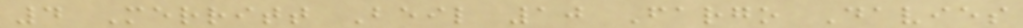4 Merritt Beil 10 Fargo Davies
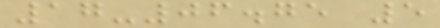17-06.75 5
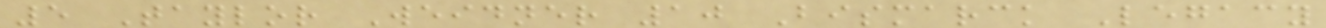5 Taylor Weidner 10 Bismarck Legacy
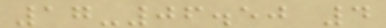17-06.50 4
